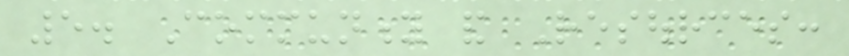5. Community and Resources:
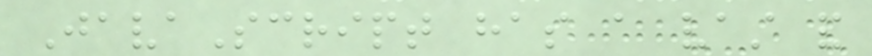JavaScript has a vast and
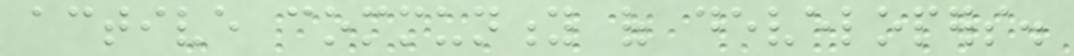active community of developers.
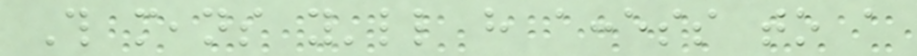This means you'll have access to a
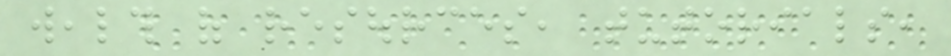wealth of resources, tutorials,
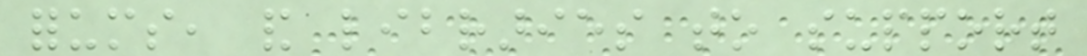forums, and libraries to support
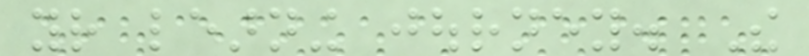your learning journey. The
